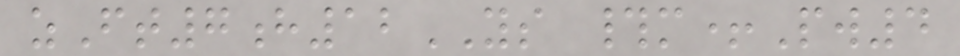zFt7h12YS #m+Pw4
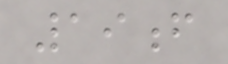19f
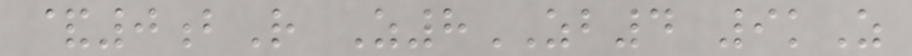&0bR Z8ZB4 9kZ
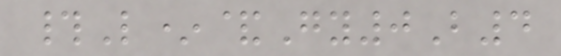#L*&Gy0B4
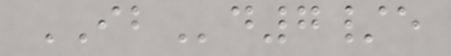IBd7/e
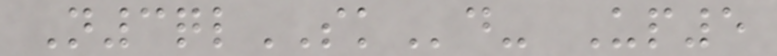N3qlSKd- Up5
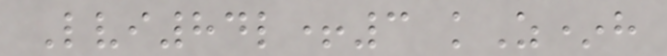Lvi84l+3 kZ*h
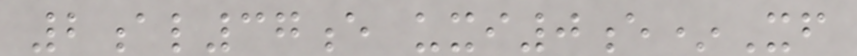2al37e uxi0e*Xf
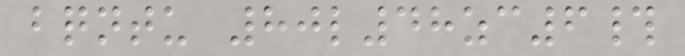bqntu 80l48zc6#
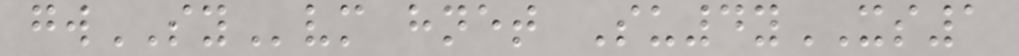gwSYvm hnet Su4yXS1
